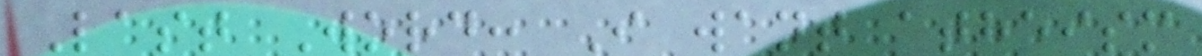Last Word: I want atheism
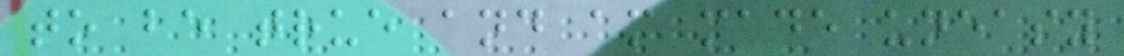to be true and am made uneasy
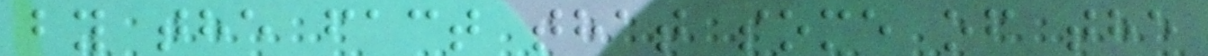by the fact that some of the
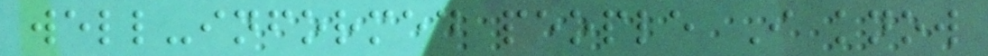well-informed people I know
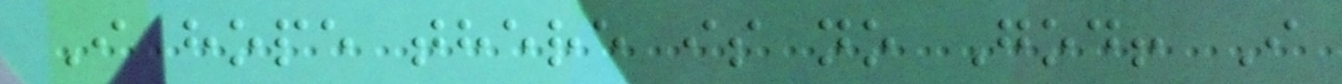I hope there is no God! I
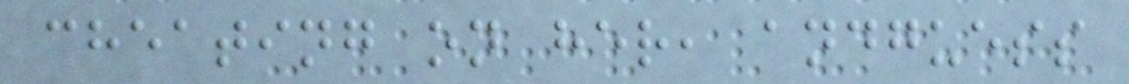cheating on her, andguess
